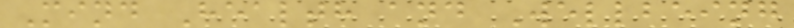Mind Health and Wellbeing
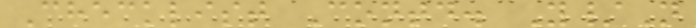Checklist Contd. Y/N
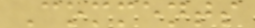Comments
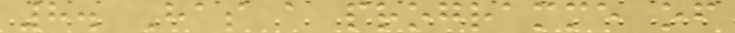8. Has a programme of
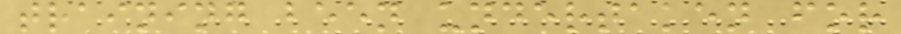training been undertaken for
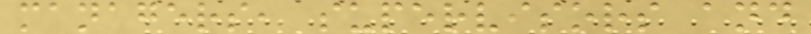managers, supervisors and
